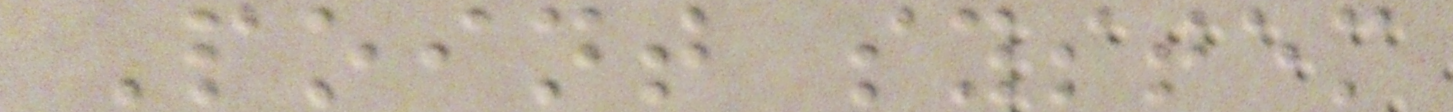Point system
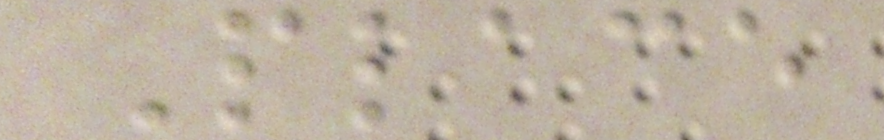Place
